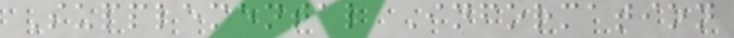Supplemental Information
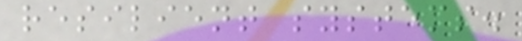resilient systems.
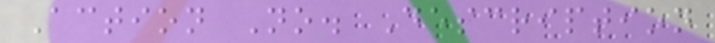Action No. Description
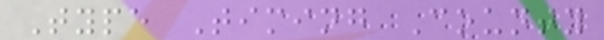Type Timing County
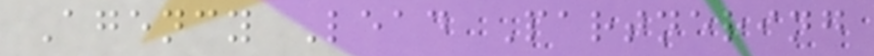Agency Lead Partnering
